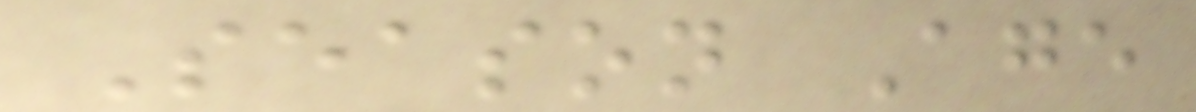Season Age
